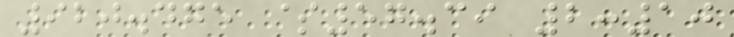920.475 $57.39 2:10
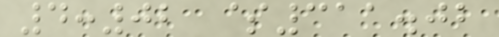4:02 $311.02
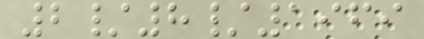2/8/1969
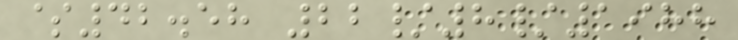$42.58 22/8/1988
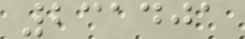231401
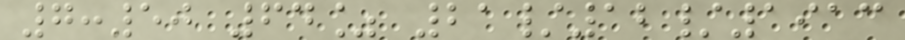7:50 64% 21/12/1913
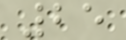25
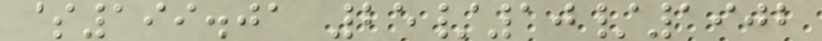$199.01 25/10/1902
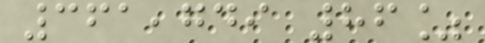361,749 86%
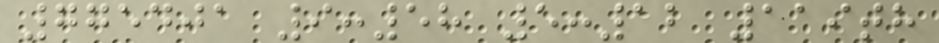775401 9:58 5:12 119th
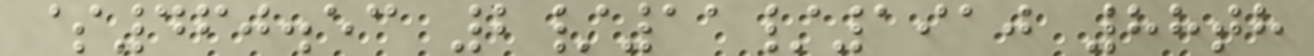$460.53 2/11/1910 88th
